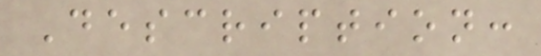Description:
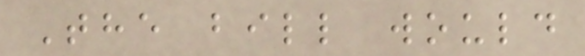The bill would
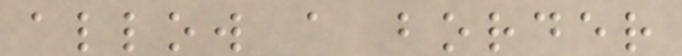allow a border
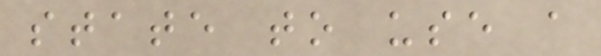state to use a
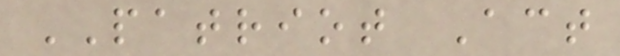PATRIOT Act
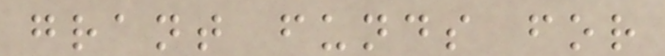grant funds for
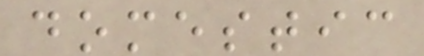domestic
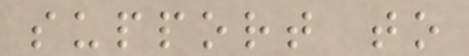support to
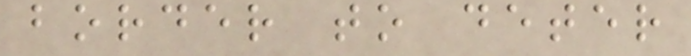border to deter
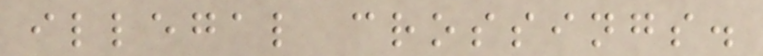illegal crossings.
